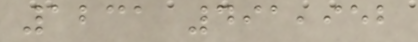1231 491,952
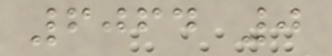6064 0
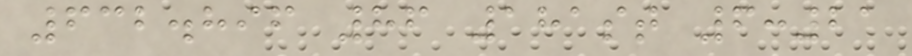632.896 86 181st 6:21
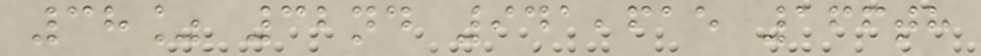38% 32nd 941,615 166th
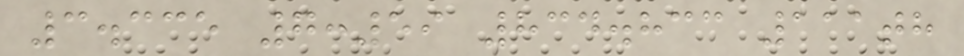3.335 7:59 834.833 111th
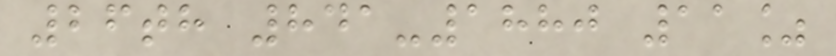26th 841-1880 11%
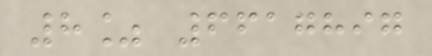8% 6617897
